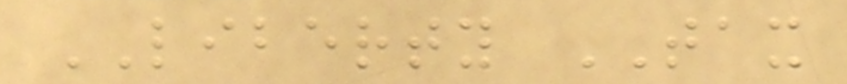LIBERTY TAX
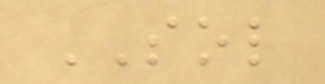SOL
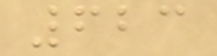623
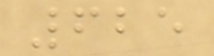625
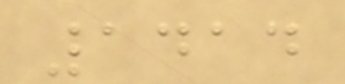1414
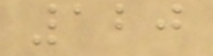120
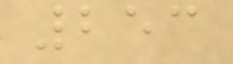253
